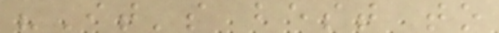"It's best to
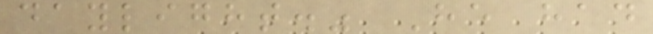daylight." He had
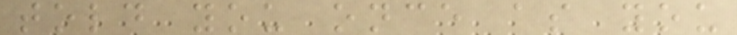told you once as you
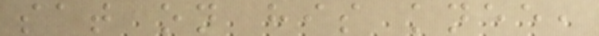sat on his knee,
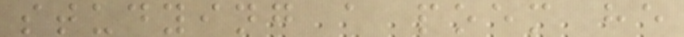studying a poem he
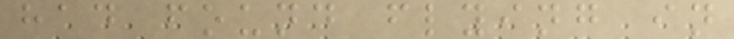had found flying in
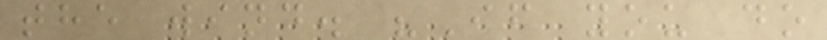the wind. "If you do
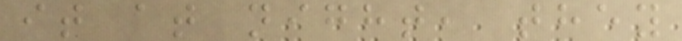it at night, they
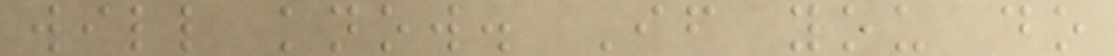will know. If you do
